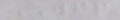WFP
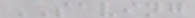SAVING
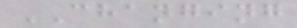CHANGING
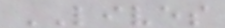LIVES
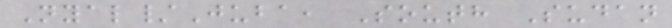Nyal/Juba, South Sudan
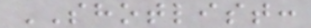SHOTLIST:
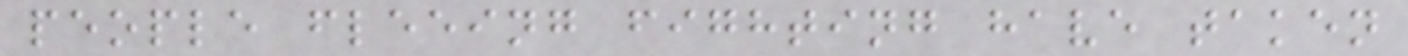people fleeing fighting have taken
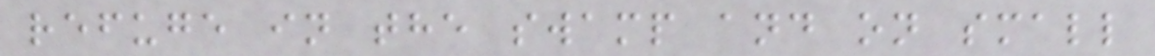refuge in the swamp and on small
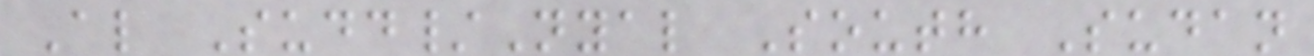Al Sudd/Nyal South Sudan
